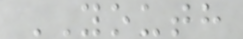YOUTH
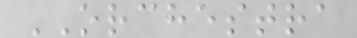ORCHESTRA
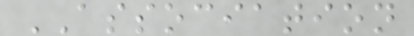ASSOCIATION
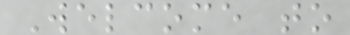Welcome to
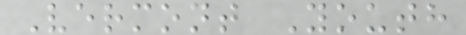Vermont Youth
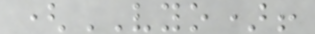(VYO)!
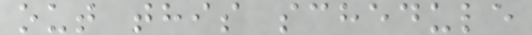out this schedule
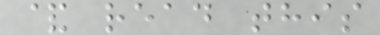& read this
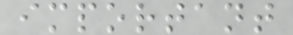important
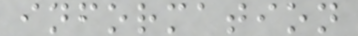information
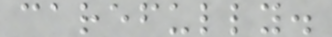carefully.
